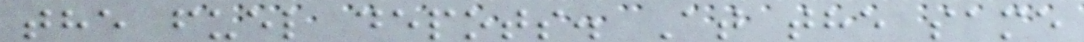the fuel depots. At the same
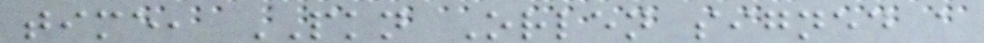time, PKN Orlen signed a
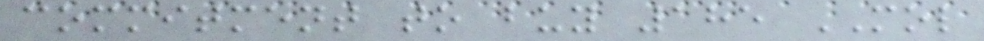commitment to buy 185 MOL
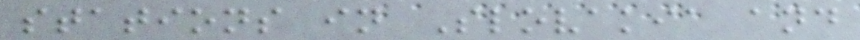stations in Slovakia and
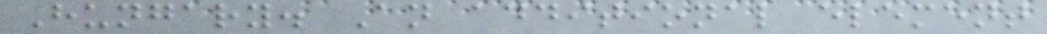Hungary. An additional element
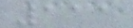111
